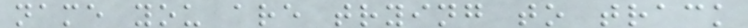name you are trying to track
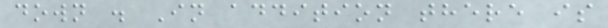down . In addition there is
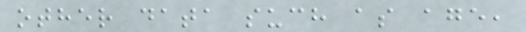other data such as age,
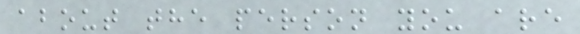about the person you are
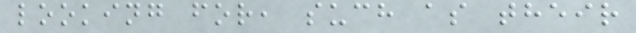looking for, such as their
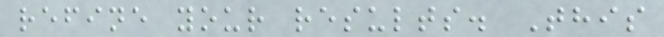refine your results. This
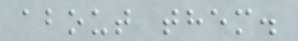about them.
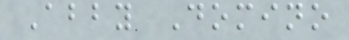Abby Domino
